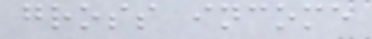gross income
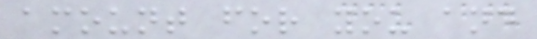amount for you and
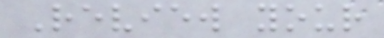Review your
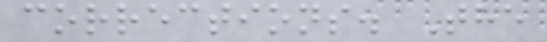corrections. The
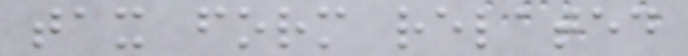tax form related
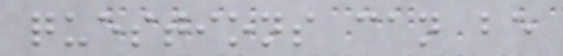questions can be
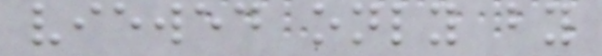viewed only by
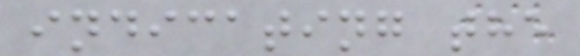indicating the
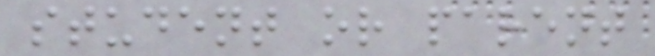student or parent
